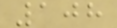108
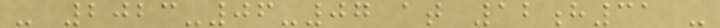- 2023-06-07 at 12h31 -
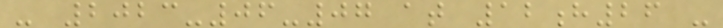- 2023-06-07 at 12h26 -
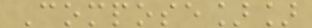Compose]]
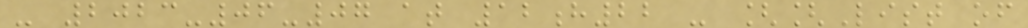- 2023-06-07 at 12h22 - [[List of
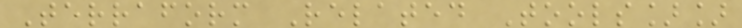Terraform Related Tools]]
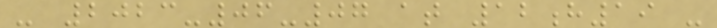- 2023-06-07 at 12h19 -
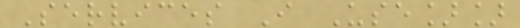Services I Use]]
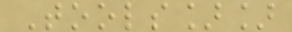Tools]]
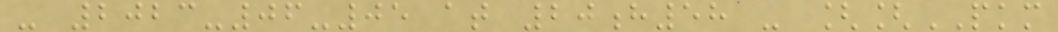- 2023-06-05 at 20h58 - [[PKM
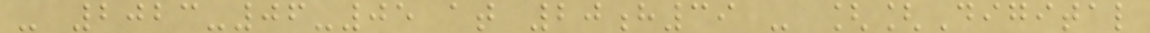- 2023-06-05 at 20h39 - [[Digital
